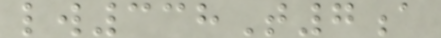lw338T7a
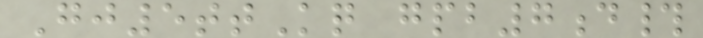Gj5ttKq gpb7d#
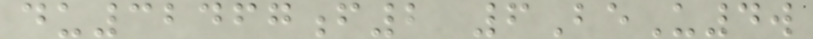du32467f2 6BeU4w
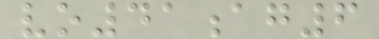vo41ag6
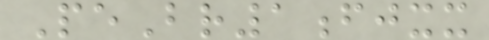PeBr1fjxx
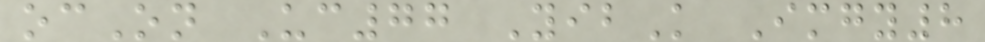ocOn Uc77 YibK Imgy8
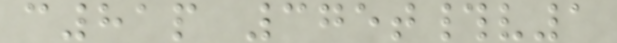c81p 375t#v1
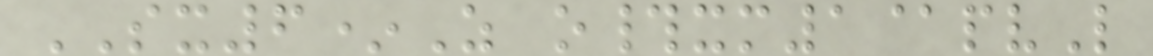SX6*Z o#xm1@pvL
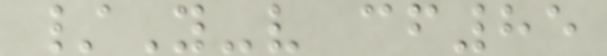/Y-v cf85
